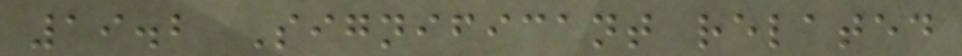19.2 Significant related
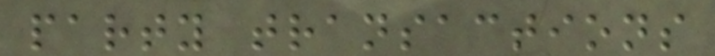party transactions
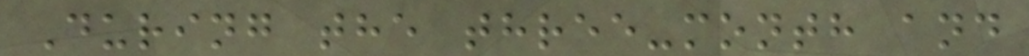During the three-month and
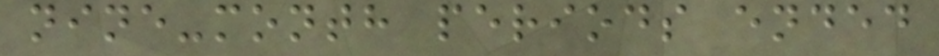nine-month periods ended
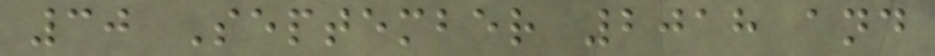30 September 2018 and
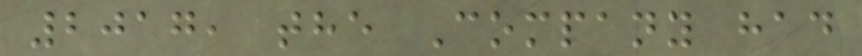2017, the Company had
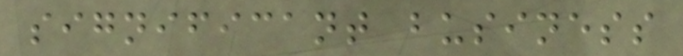significant business
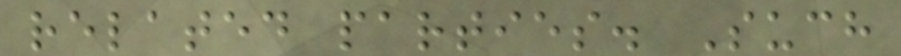related parties. Such
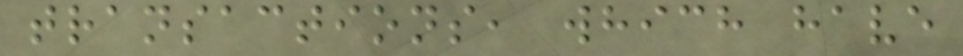transactions, which have
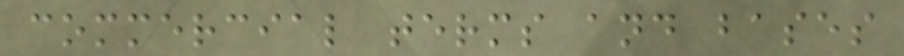commercial terms and bases
